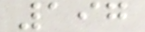197
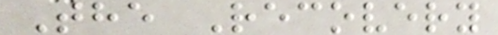The Recovery
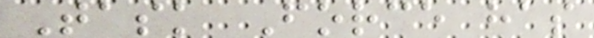Task Force has
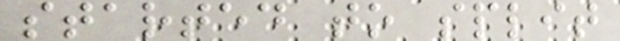started to split
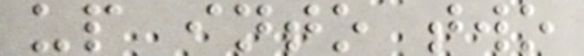up into two
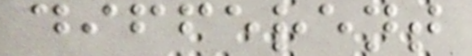different
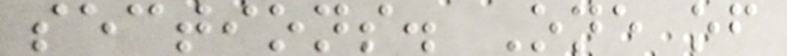sections. One of
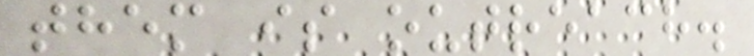them is outreach.
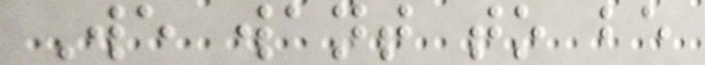We want to be
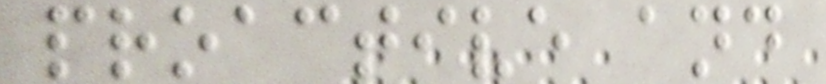proactive and
